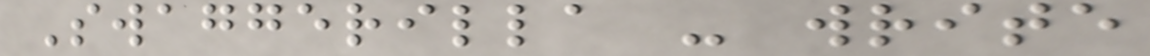Swaggerilla - write
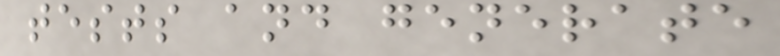tests and generate
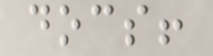docs!
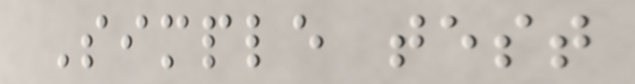Simple test
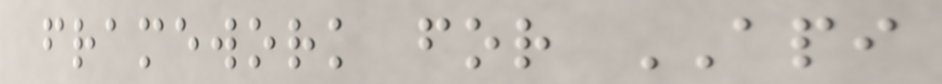framework for API
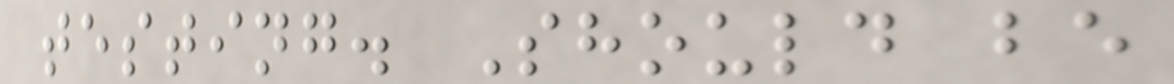testing. Should be
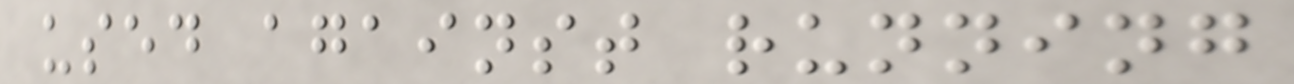used against running
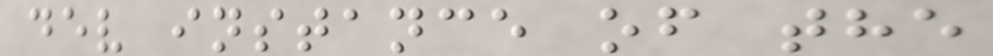dev instance of the
